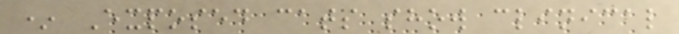* Exposed cats show clinical
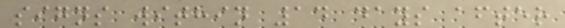signs within 14 days after
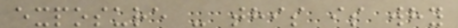exposure - this is why
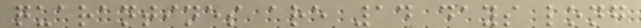quarantines are 14 days long
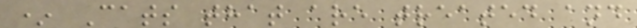* Cats that are treated and
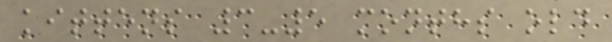kittens 3-5 months old
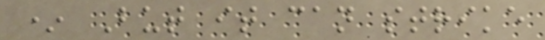* But it can strike
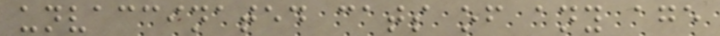unvaccinated cats of any age
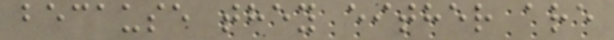because they either are
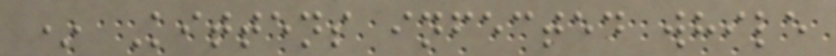* Kittens infected while
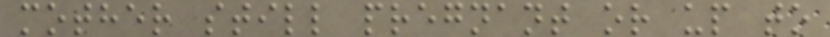mother still pregnant or up to
